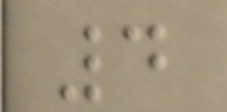4
